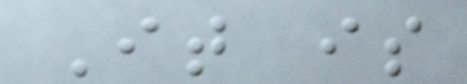It is
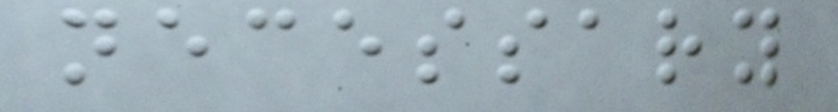necessary
